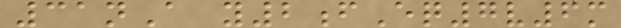31nA y2fEq7v6m
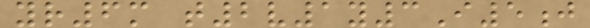yr6m t2v1y3I5j
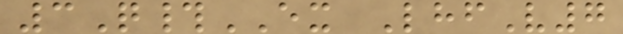3Q#EX LhfV7
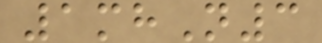1mhN3
